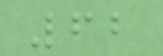62
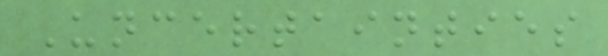Uncertainties
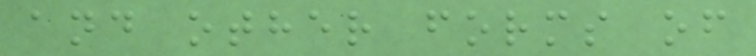and other forms of
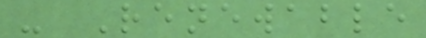- Renewable
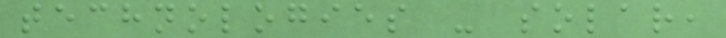technologies - solar,
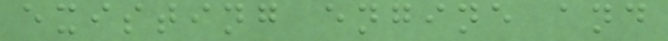existing engine and
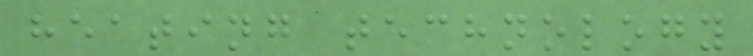heating technology
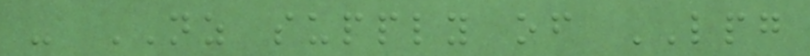- NZ supply of LPG
